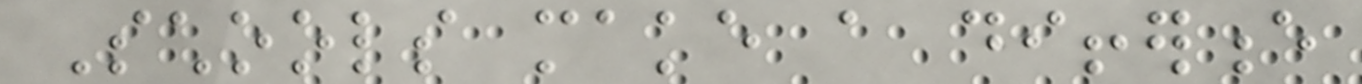Schools make a difference
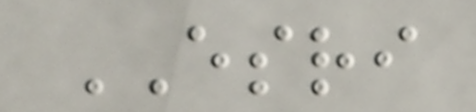ESRI
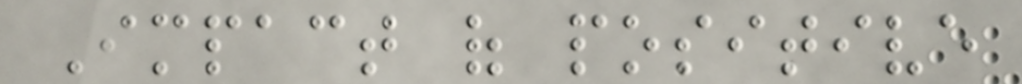Impact of positive
